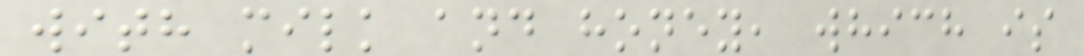with milk and honey, which is
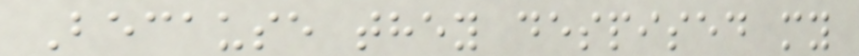Because they despised my
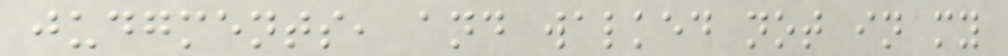judgments, and walked not in my
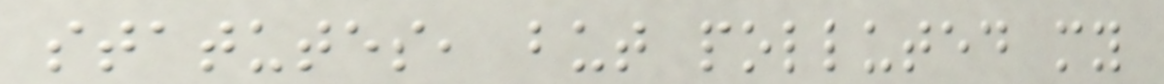statutes, but polluted my
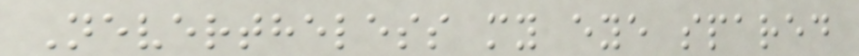Nevertheless my eye spared
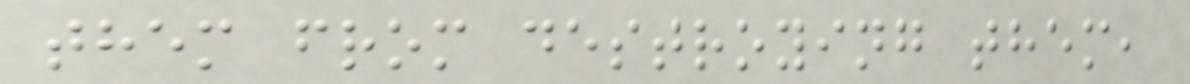them from destroying them,
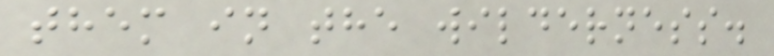them in the wilderness.
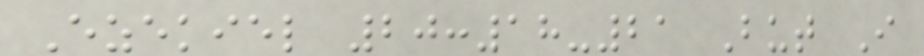Ezekiel 20:18-21 But I
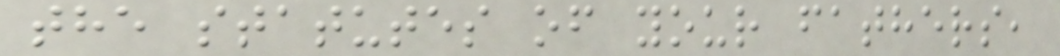the statutes of your fathers,
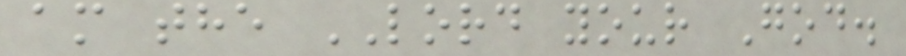am the LORD your God.
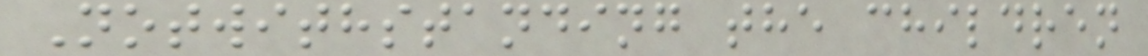Notwithstanding the children
